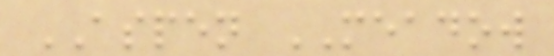ASPEN MEADOW
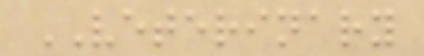VETERINARY
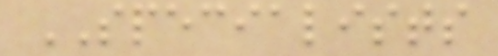SPECIALISTS
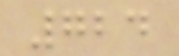724
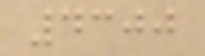4300
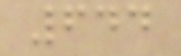644
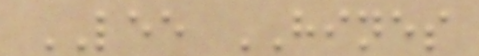LEE HINES
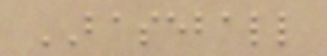BASEBALL
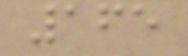165
